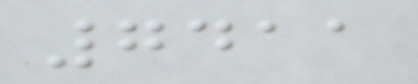7411
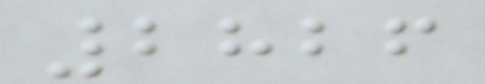2826
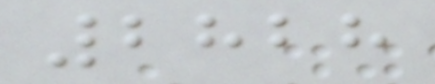2828
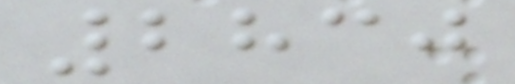2830
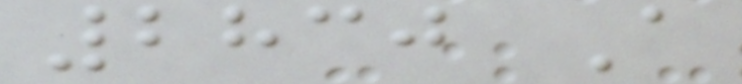2830 A
